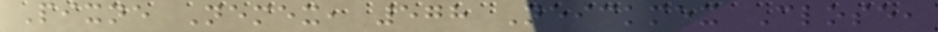Pixne Nemex, 578 Neickmex Close,
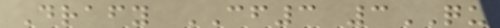Drafy CF3 3QU
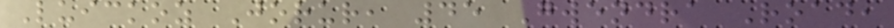Luickoz Jorur, 45 Gwendra Road,
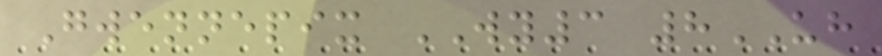Gwennepix WY3 8UH
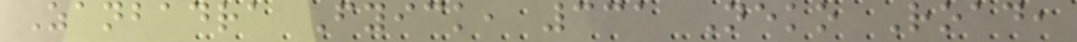Zanbadra Fyick, 331 Neko Road,
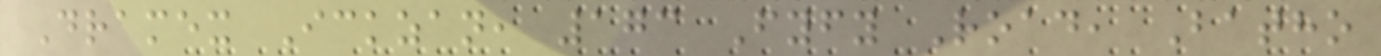Dramex Ickzan, 173 Fyfy Road, Batho
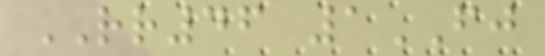RR46 1FJ
